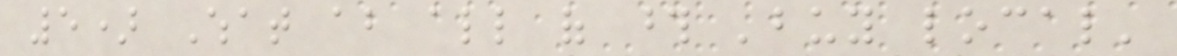5) What about all of those 'buy local'
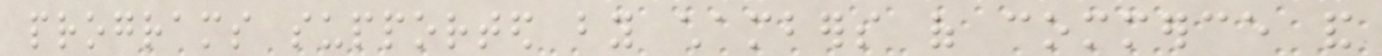programs supported by chambers of commerce and
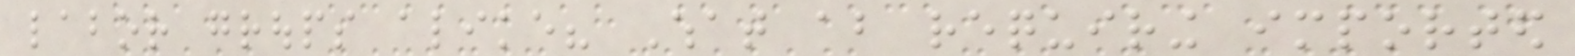labor groups alike? What about requiring imported
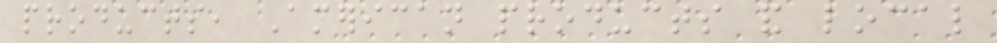products, American products and local
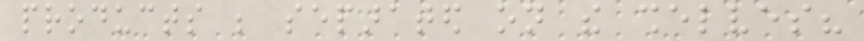products be separated on the shelves?
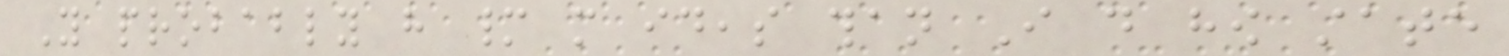You probably have many more ideas than I do how state
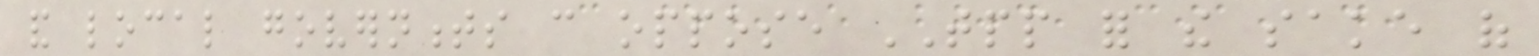and local governments can oppose TPP for the sake of
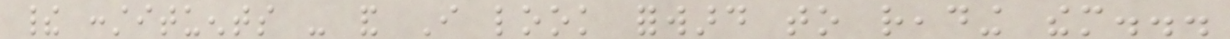their constituents - and I look forward to reading them...
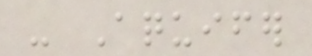- Aquifer
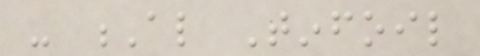- Al Tinfoil
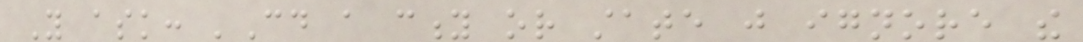You ask: 'Could a city or state just ignore the
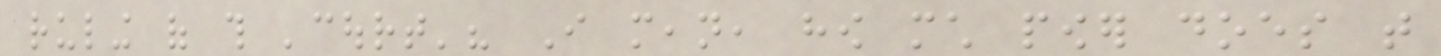ruling of this 'court'? I mean, how much power does that
